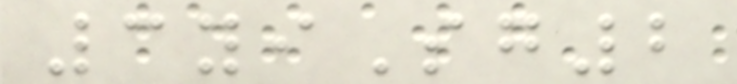3yiSg2
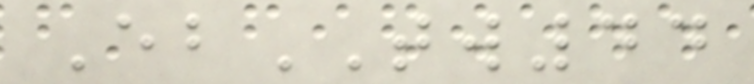EbTW44
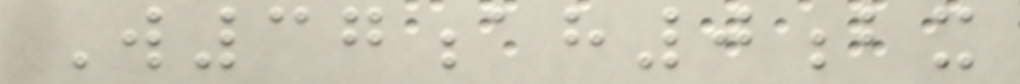W37ah0bx
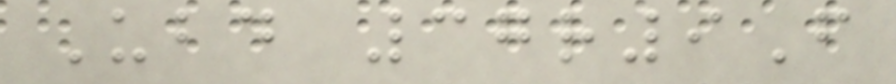Ubd 37r9F
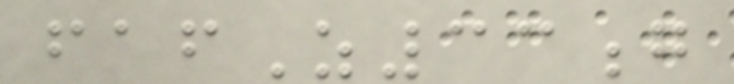fafZ33g
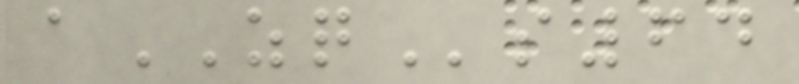aZQs64
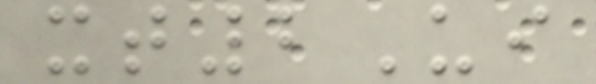xt2Ui
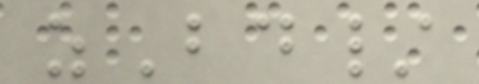zBd/
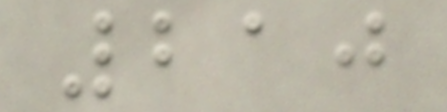210
